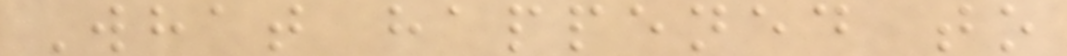What happened to
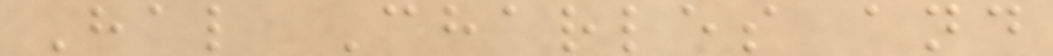Hal Charles and
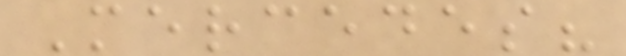Mercedes?
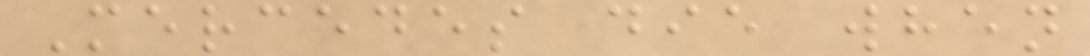Mercedes die when
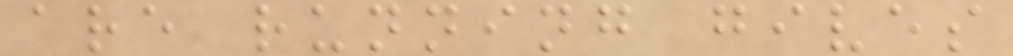are running gives
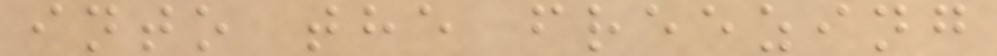into the freezing
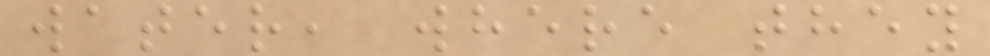water, where they
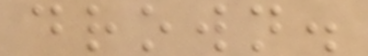drown.
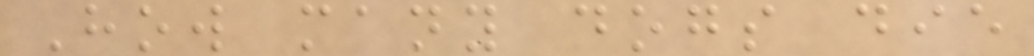How many dogs die
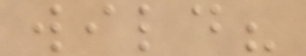wild?
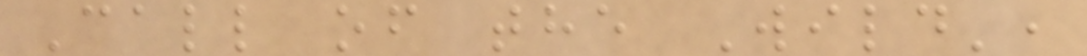Call of the Wild',
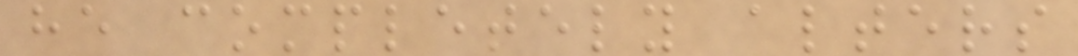he completely alters
